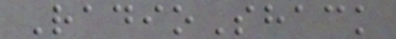RadioShack
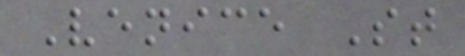Venice St
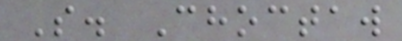S. Choctaw
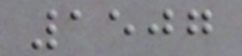1507
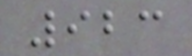923
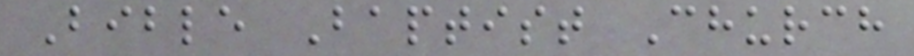Bible Baptist Church
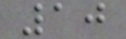10
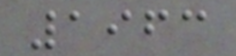1963
